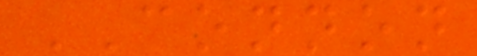CONNON
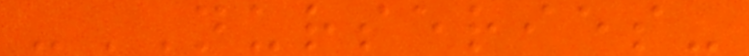-NURSERIES-
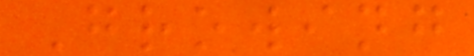Growing
